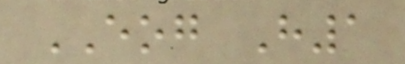EOG H1
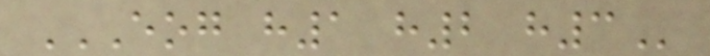EOG H1 H2 H3
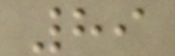89
